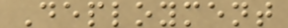Deployment
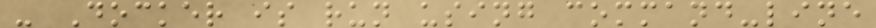- Docker is run using command-line
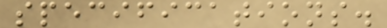specifications.
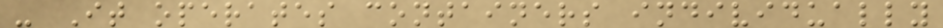- It operates containers individually
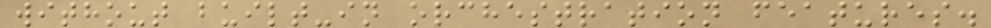without built-in orchestration features.
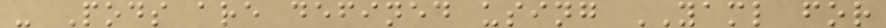- Pods are defined using YAML for
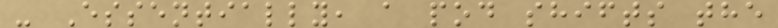- Essentially, a pod shifts the
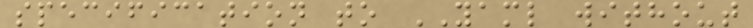specification to YAML without
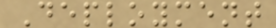Deployment
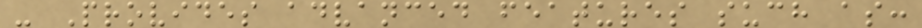- Provides advanced features such as:
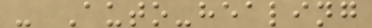- Auto-healing
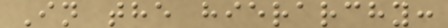In the hierarchy:
